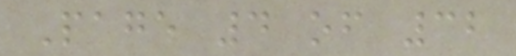Page 4 of 32
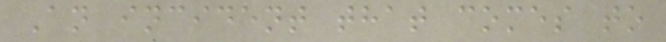An incident that comes to
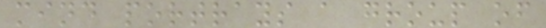mind portrays a group of
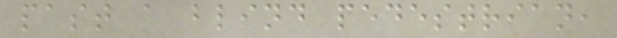past a blind pedestrian,
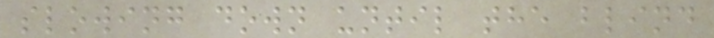slowing down until the blind
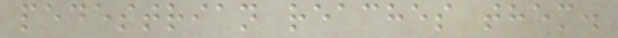pedestrian reaches them.
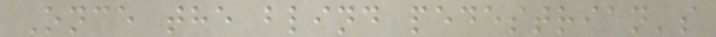Once the blind pedestrian's
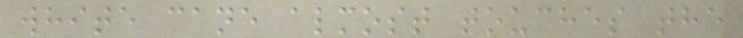white cane almost touches the
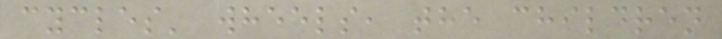cycles' wheels, the children
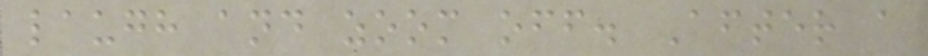laugh and zoom off. After a
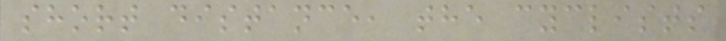short distance, the cyclists
